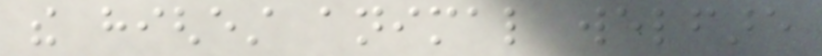the highest animal welfare
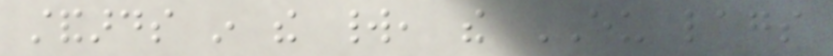standards in the world, the EU lags
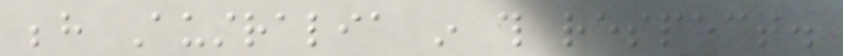behind Australia in this respect.
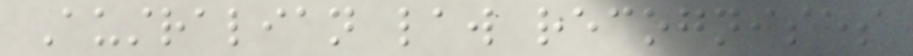Australian law recognises
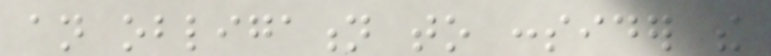an obligation to consider the
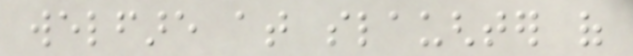welfare at slaughter of
